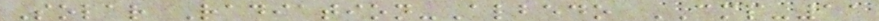Solar Radiation-Albedo CMP-11
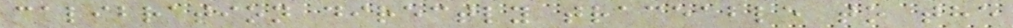calibration directly traceable to the
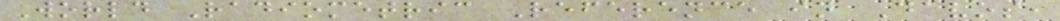World Radiometric Reference in Davos,
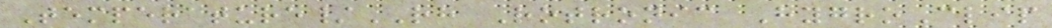Temperature/RH Rotronic HygroClip
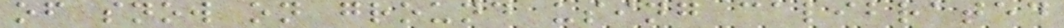of snow on ground using calibrated
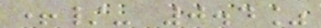+/- 0.4%
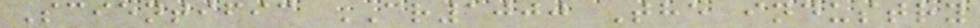Scientific CR1000 The industry
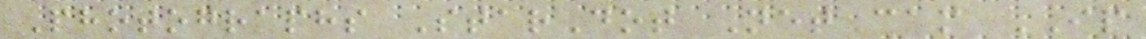Photographs StarDot NetCam IP
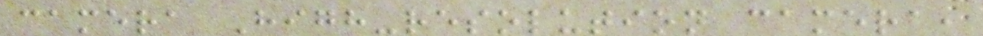camera High-resolution camera,
